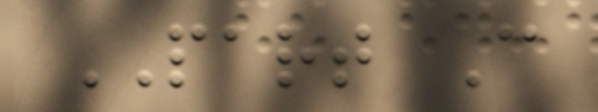PART C
